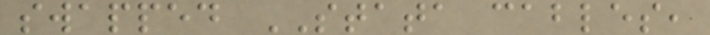swapped STATA cables,
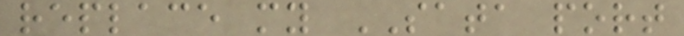replace my SATA port
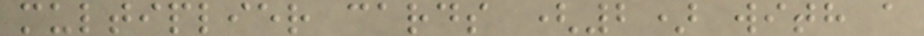multiplier cards (2) with a
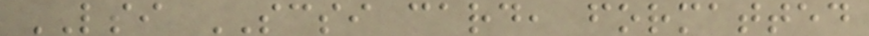LSI SCSI card, formatted
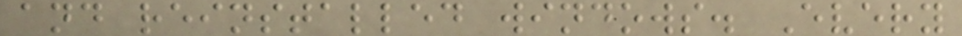and reinstalled windows. Every
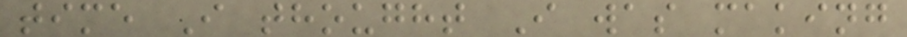time I thought I was making
